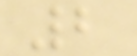2
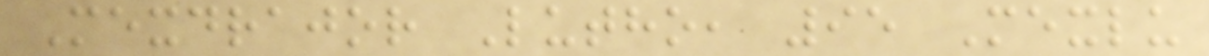Mexdrajor Lutho, 95 Mexlu
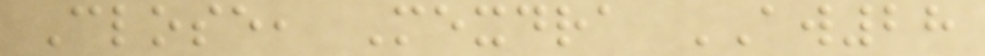Close, Mexdra AW28
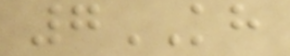7KH
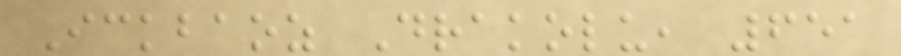Ickbaoz Drakolu, 651
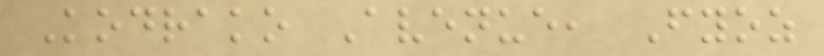Kodrako Avenue, Fyoz
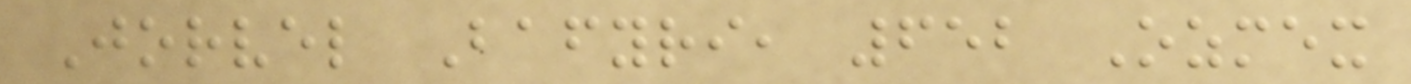Jorvel Bafyri, 652 Ozmex
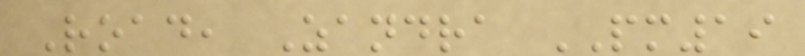Road, Zandra PM19
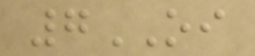7OI
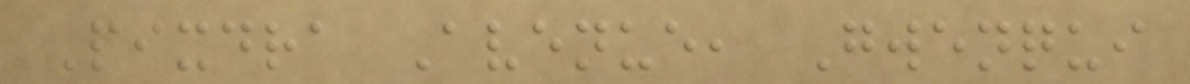Pixdra Avenue, Gwenqui
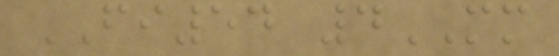FI54 4MM
